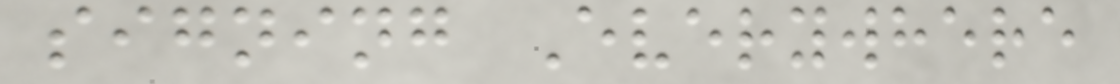signing Everywhere
